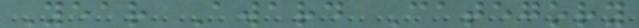Year Award Category
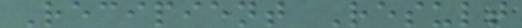Recipient Result
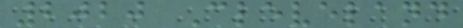2020 Cleveland
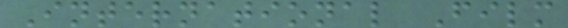International Film
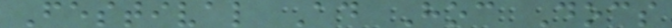Festival Ad Hoc Docs
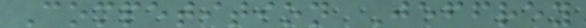Competition Jeffrey
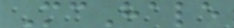McHale
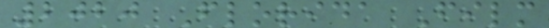2020 Florida Film
